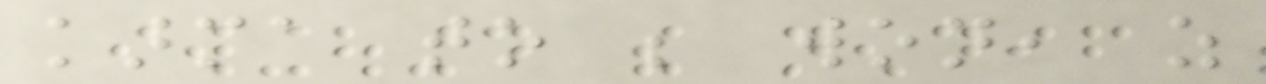karma to be won, as
